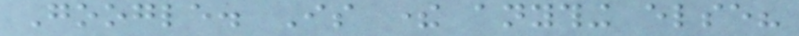Google. Is there anything else?
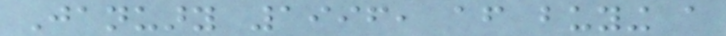January 1996, after buying a
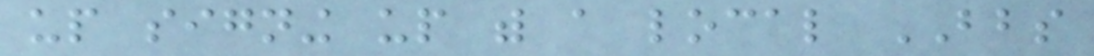up signing up with a local BBS
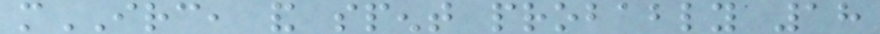mIRC, and spent probably 18
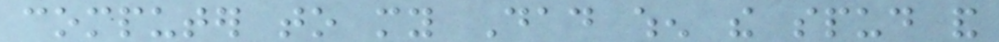computer to my Dad when the spud and
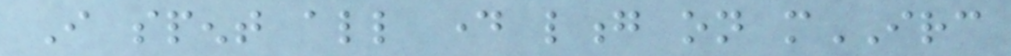I spent all day long on mIRC
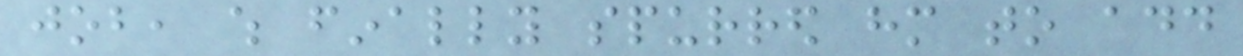job, which finally spurred him to add
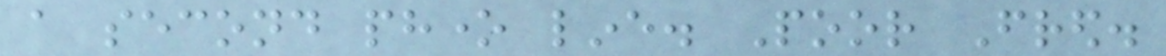a second phone line. Poor Fred.
